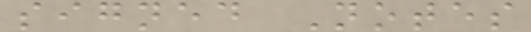signed Notes
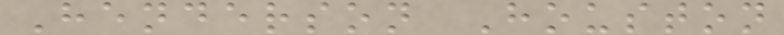Henderson Houston
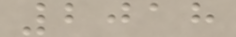2018
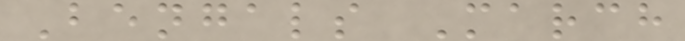Bengals March
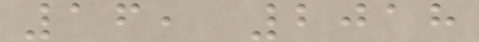16, 2018
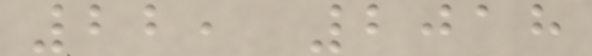22, 2018
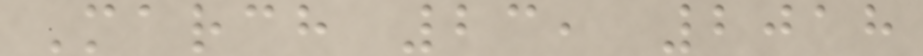March 23, 2018
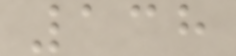138
